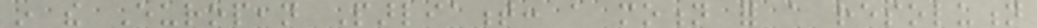in the European Parliament: a motion for a resolution
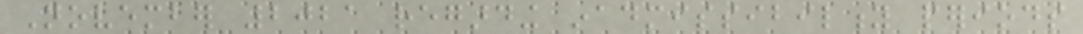November 2021 regarding inadmissibility periods
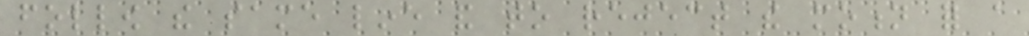follow the same line and to reject the motion for a
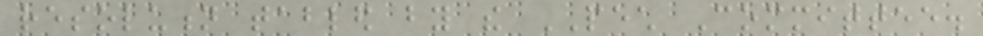resolution tabled by the PECH Committee.
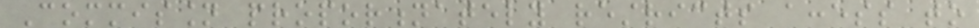Commission proportionately restricts access to
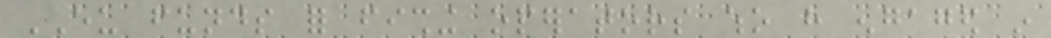EU funds for fishing operators who have engaged in
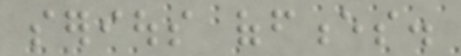serious offences.
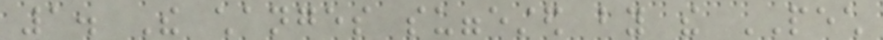1. The changes suggested by the PECH
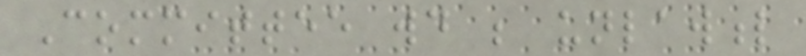Committee would be unlawful
